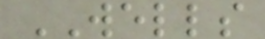WELLS
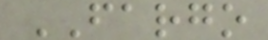FARGO
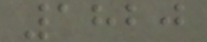1820
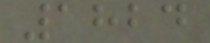1824
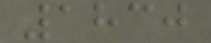1830
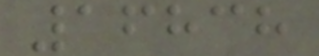16838
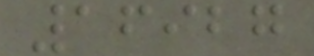16927
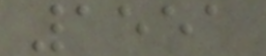1551
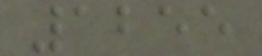1255
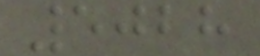5028
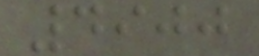4900
